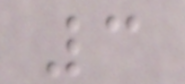3
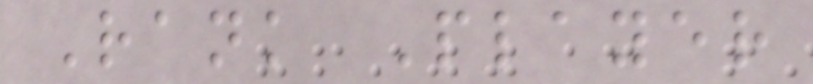Rank Player
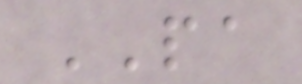PA
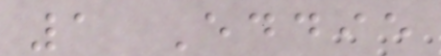1 Eddie
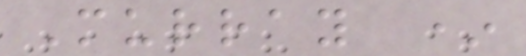Murray *
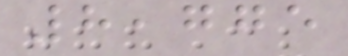8,775
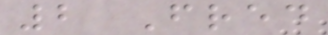2 Fred
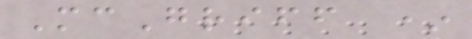McGriff *
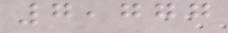7,777
